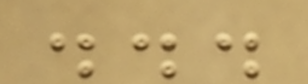...
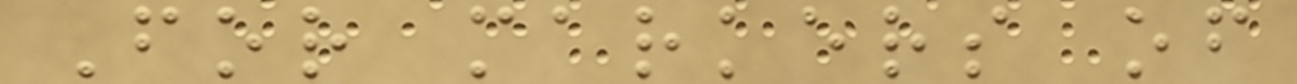For markers of
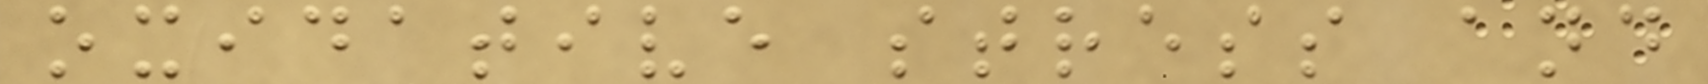oxidative stress and
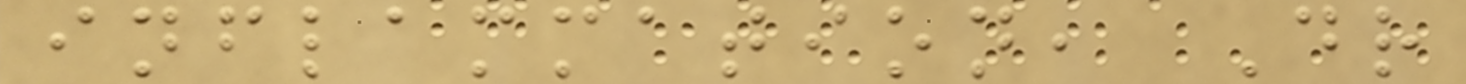inflammation, Dr
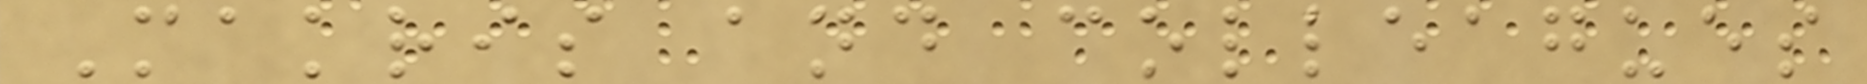Makris and colleagues
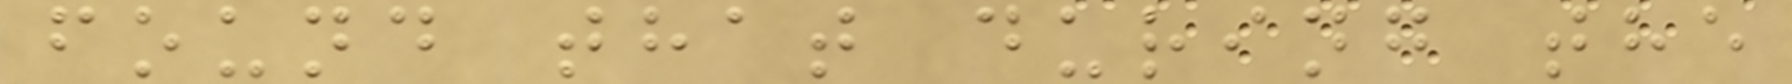found that during the
